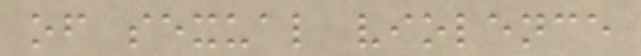of sexual violence
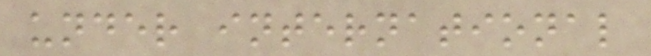under international
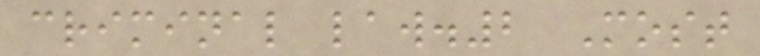criminal law.2 Most
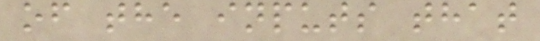of the inputs that
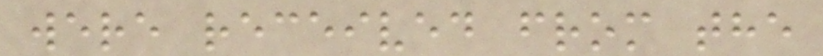were received from the
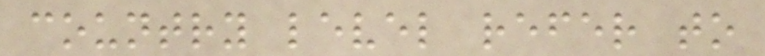country level refer to
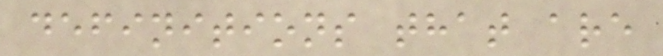definitions that are
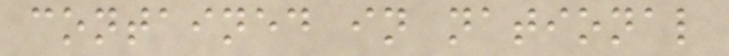contained in national
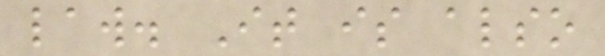law. It is also
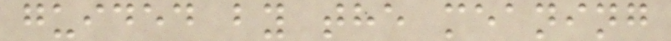guided by the meaning
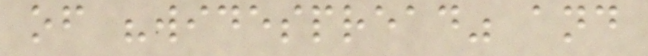of "widespread" and
